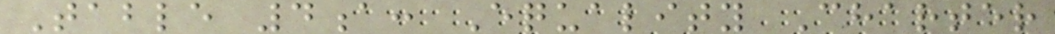Table 4a: Equality Charter
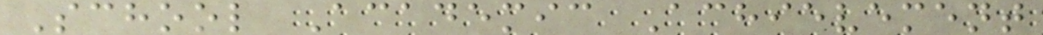School Academic Achievement
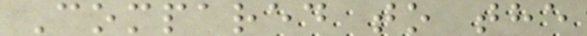Compared to the
